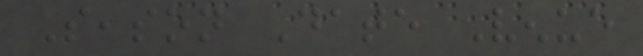Season Date Venue
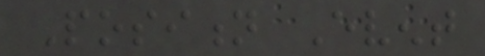Position Event
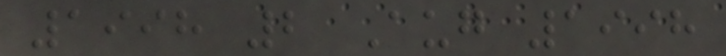1998 2 Aug 1998
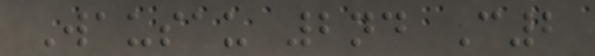Wausau 2nd C2
